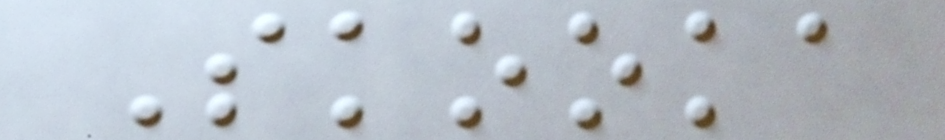Skooka
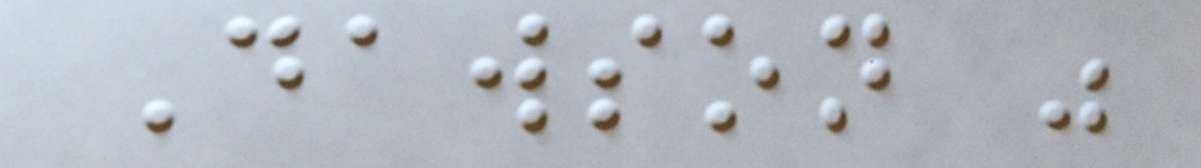Dawson was
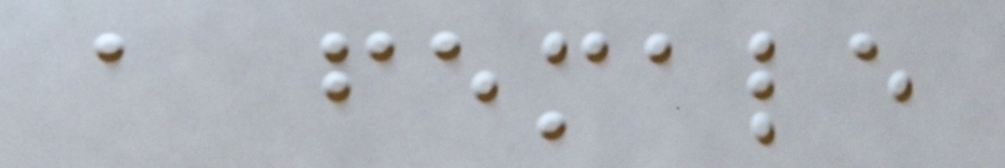a female
